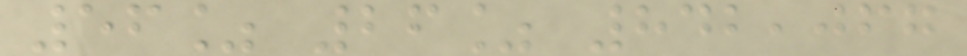56% 26% 842,067
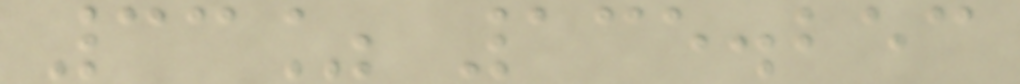33% 135.253
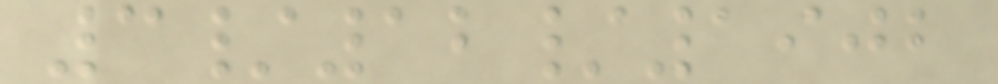3/12/1902
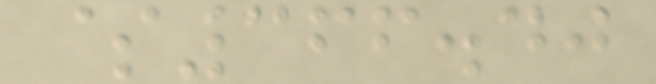$366.40
